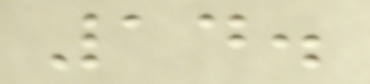14.
